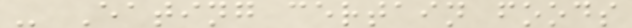- Eating certain foods
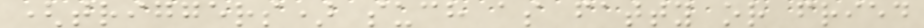(triggers) such as fatty or fried
